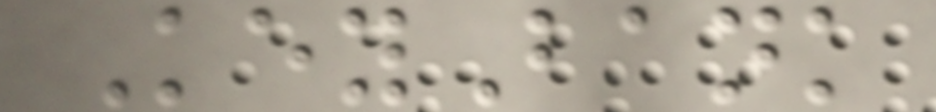KeyBank
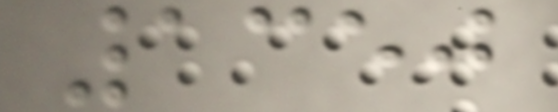1350
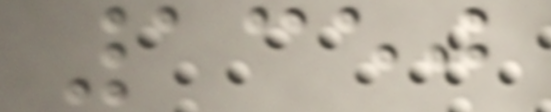1350
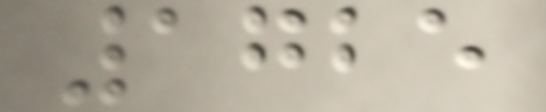1725
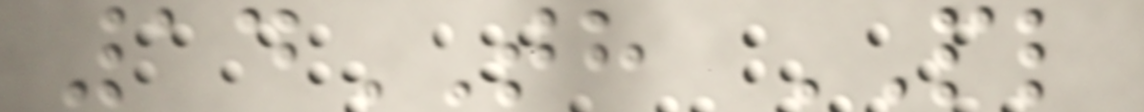14TH PL
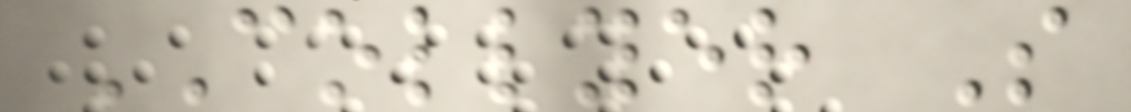COLLYER S
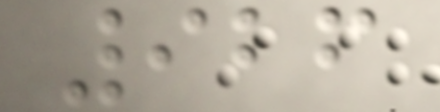926
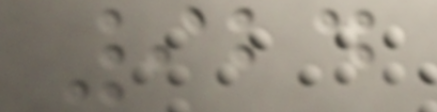924
